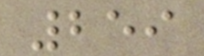259
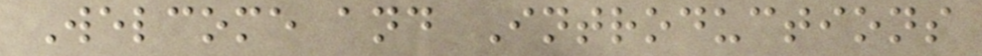Welcome and Introductions
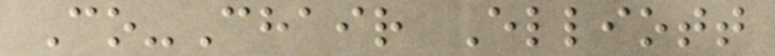Co-Chair Elliott
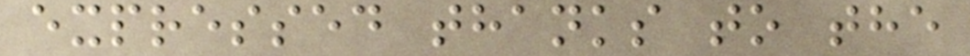expressed thanks to the
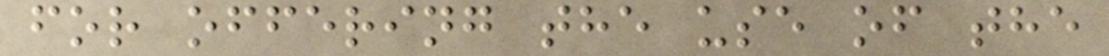for offering the use of the
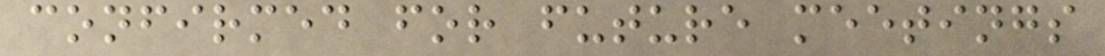confirmed for future meetings
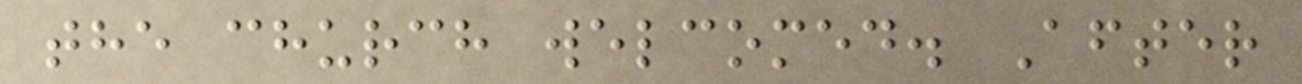the church welcomed. After
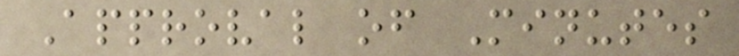Approval of Minutes
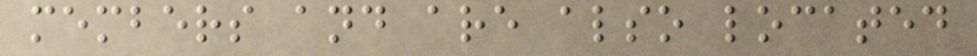members and are also located
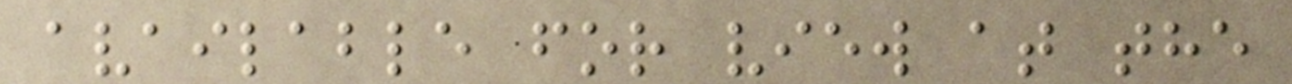available for view at the
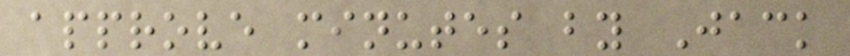approve minutes by Jack
